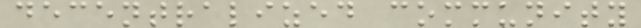decentralized community
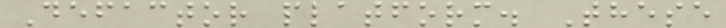Defactor platform. These
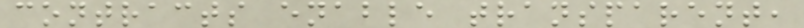contracts enable transparent,
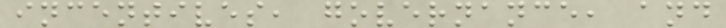incentives, governance, and
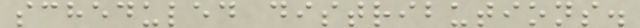scheduled distributions.
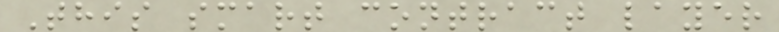This smart contract layer
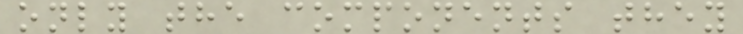only the components they
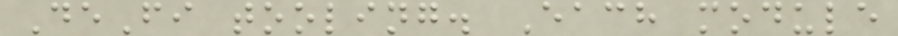DeFi tooling. Each module
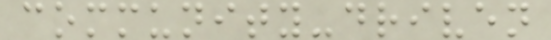community-driven
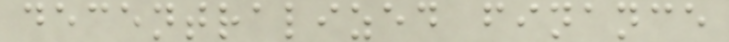decentralized finance
